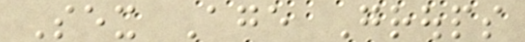Sex Age Groups
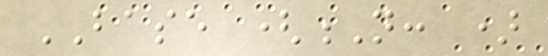BASE (N: )
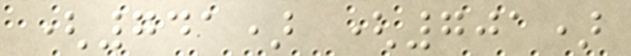(741) (701)
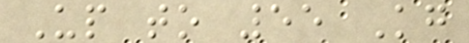Up to 55 Kg
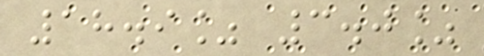18.9% 3.0%
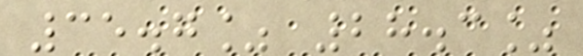35.7% 28.3%
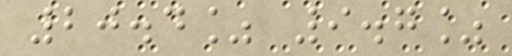20.4% 9.7%
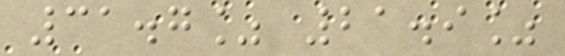31.7% 21.9%
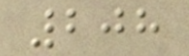208
